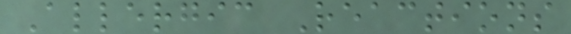Allergic Reactions
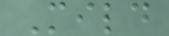Mild
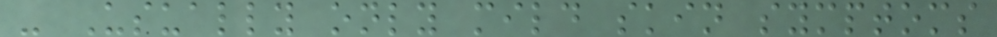- Usually only mild skin symptoms
